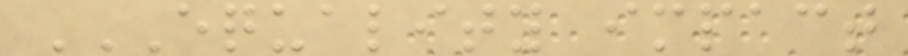EQUALITY IMPACT
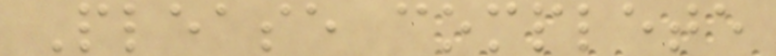Please complete
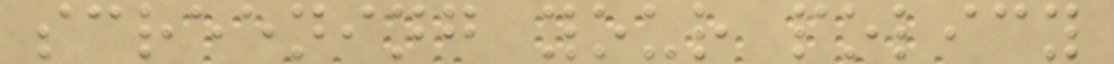screening your policy
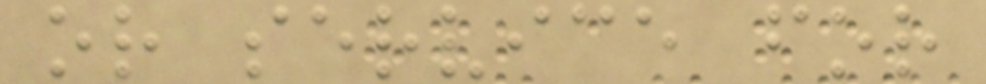or service for
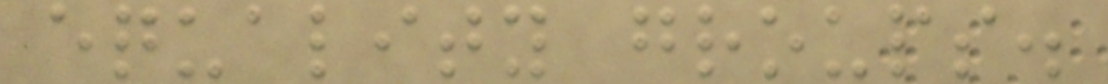equality groups.
